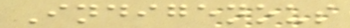Indigenous
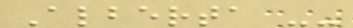Alberta --
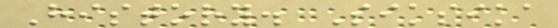History. Siksika
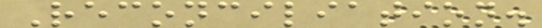Reconciliation.
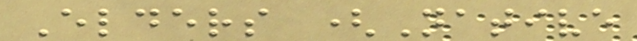Elders (Native
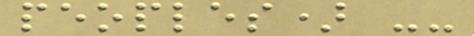peoples) --
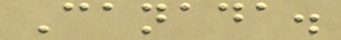Canada.
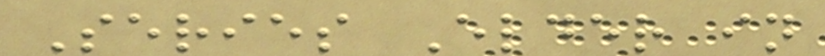Series Elder in
